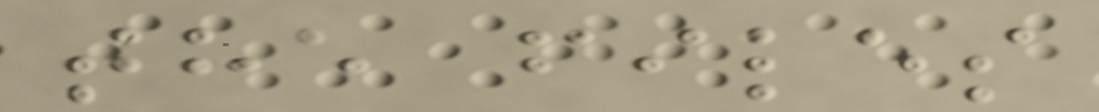the files
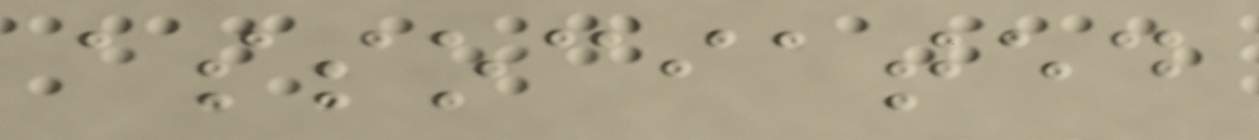associated
